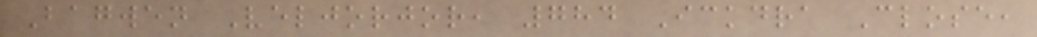Bagwen Veljorjor, 784 Ickdra Close,
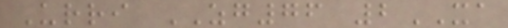Urri ZG76 2XA
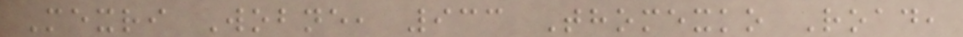Mexri Wobne, 933 Thomexko Road,
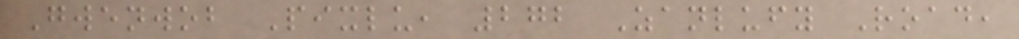Gwenwob Pixlu, 272 Zanlufy Road,
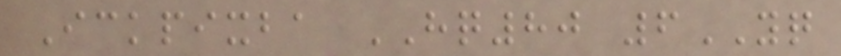Ickpixba HQ80 6YQ
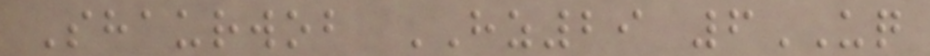Shaurwob HZ29 6UQ
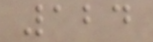124
